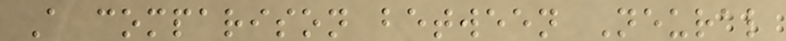A comparison between Neural
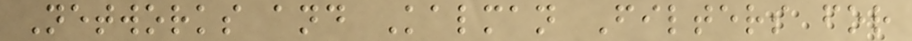Networks and Kalman Filters for
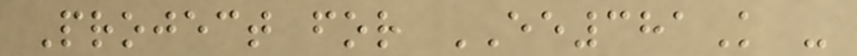Project for EE381K -
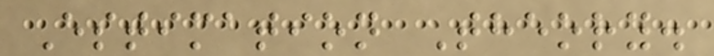Estimation Theory.
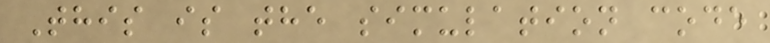This is the simulation code
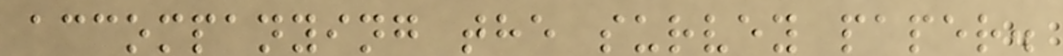accompanying the survey paper.
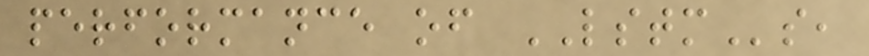performance of LSTMs,
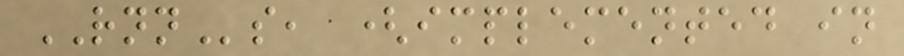RNNs, (implemented in
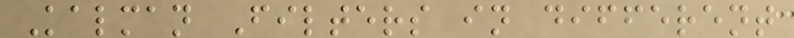Kalman Filters in different
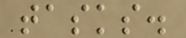tasks.
